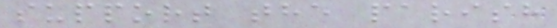support the parish
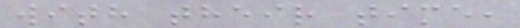with their time,
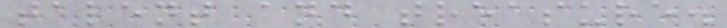talent and treasure.
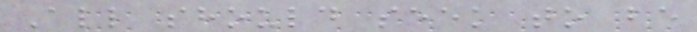All should seek to be
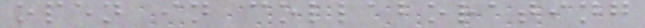open in collaborating
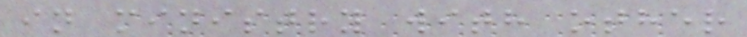in ministry with other
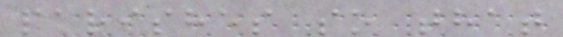parishes so that
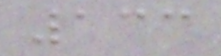133
